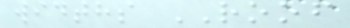widths ROOF
